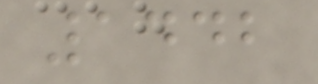1442
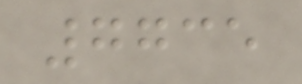7735
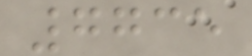7735
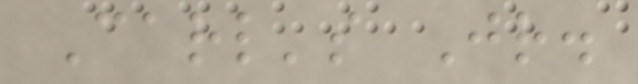Carl's Jr.
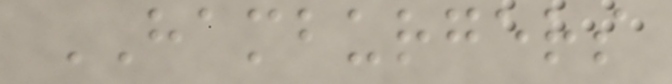HAMBURGERS
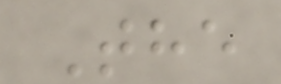The
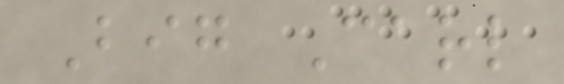Big Carl
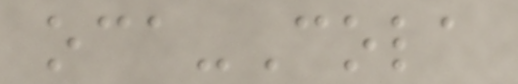oca-Cola
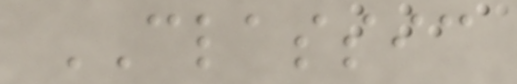CLASSIC
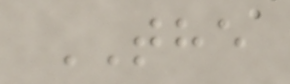THE
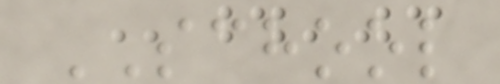SCHOOL
